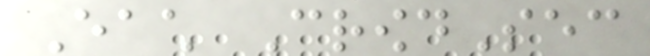Each CrowdSec
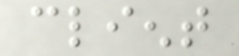client
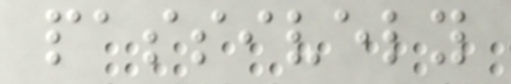passively
